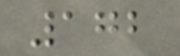172
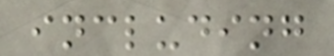including
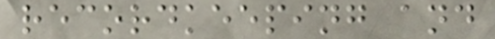recordkeeping and
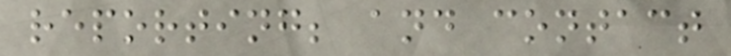reporting; and contact
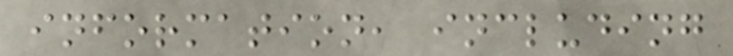information, including
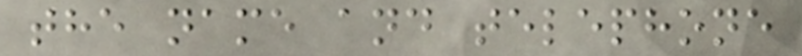the name and telephone
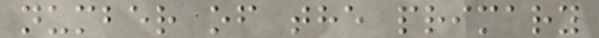number of the primary
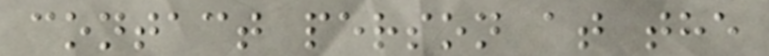contact person at the
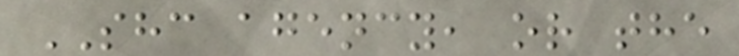SHC agency, or the
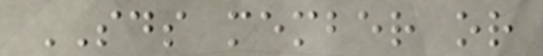SDS member or
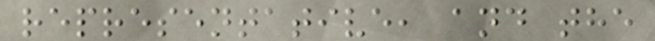representative, and the
